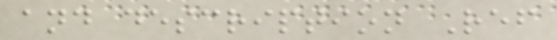and description Ref
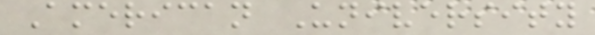American University
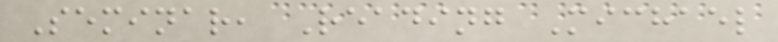Seminar, Reading Michael
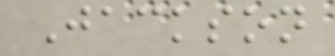Jackson
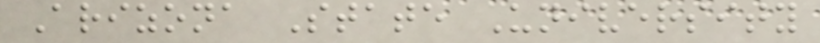Arizona State University
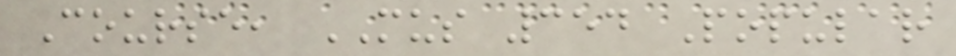Course, MUS 354 Popular
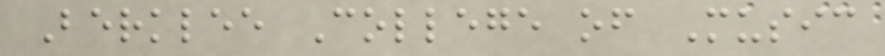Berklee College of Music
